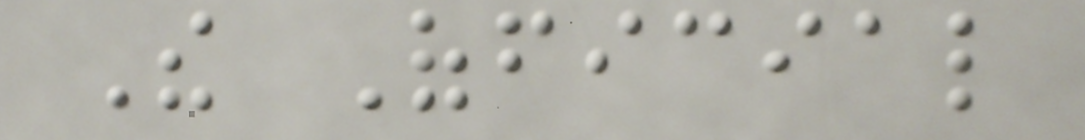The Official
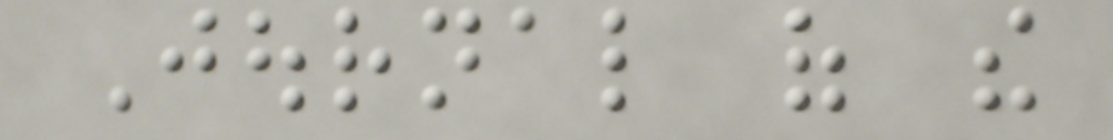Journal of the
